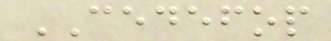CEDEFOP
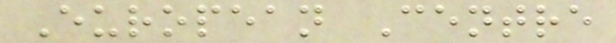European Centre
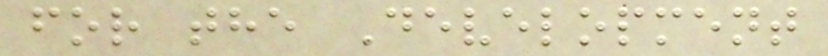for the Development
